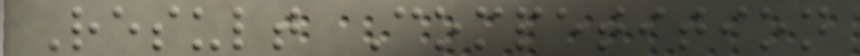Result Competition
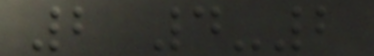2 4-2
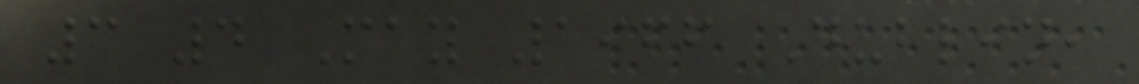3 4 May 1966 Dublin,
